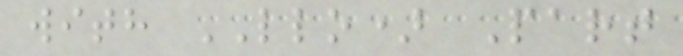with LLO) Part
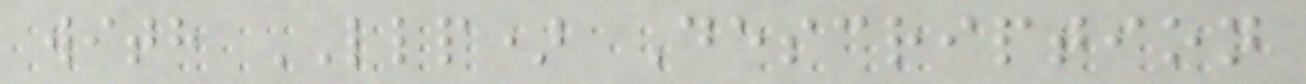with LLP) Description
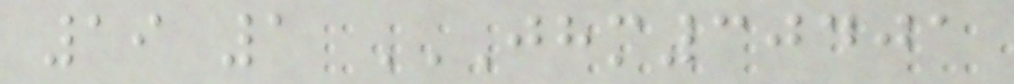19 1 JHM30401
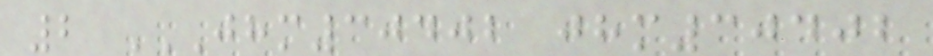2 JHM30402 JHM30402
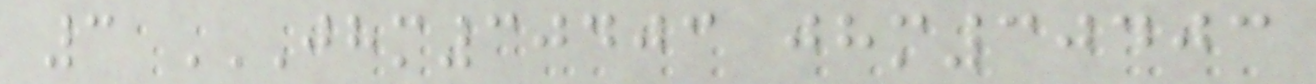3 JHM30403 JHM30403
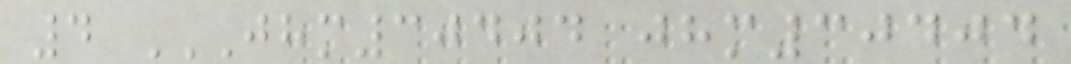4 JHM30404 JHM30404
